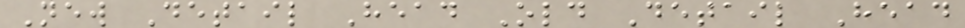New Detail Head Old Detail Head
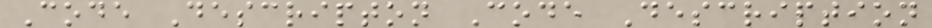Code Descripton Code Description
